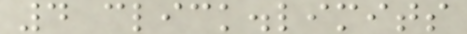4 click.limits
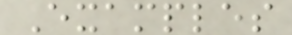Examples
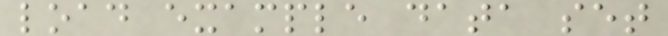load example data set
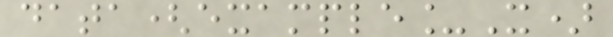data(example_X)
